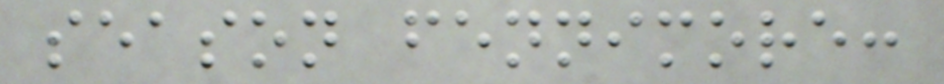season fennimore:
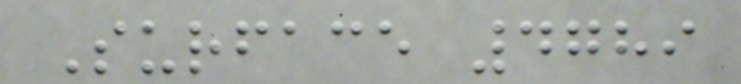Surface 4789
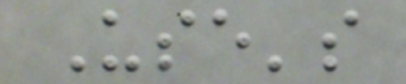Use's
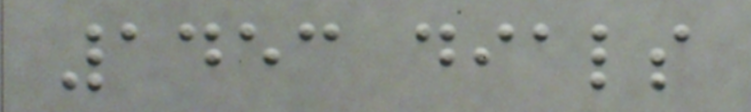1453 dials
